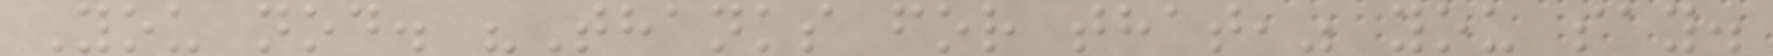You nod. "Thanks for that," you say.
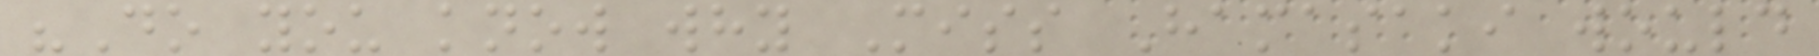"Do you know why Miss Hamasaki would
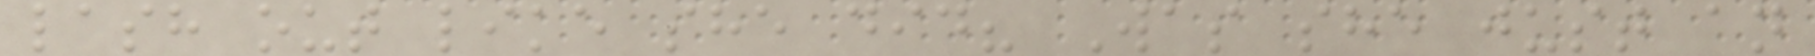lash out like she did? Was she just an
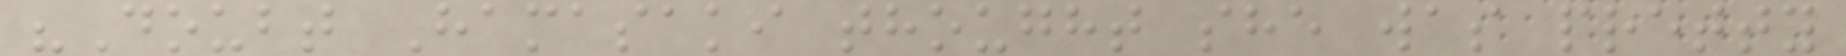"Doubt Hamasaki thought she was pretty
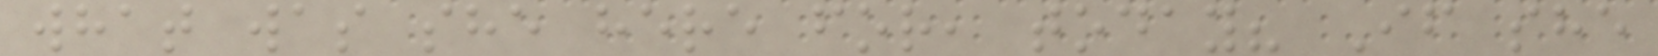what was she here for, today? If she
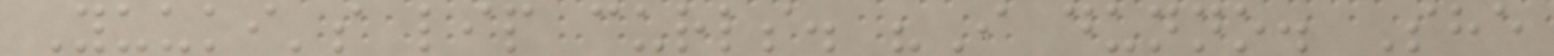Yuuki's lip curls. "I dunno. She
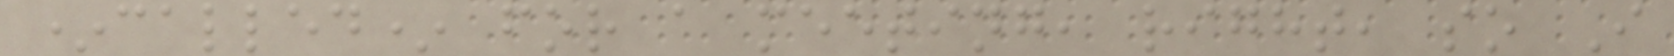*called* for a meeting, right, so I
